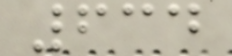634
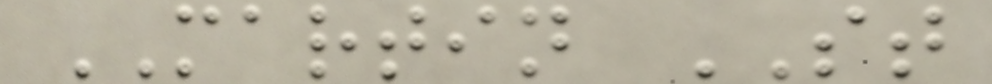MARTIN ST
